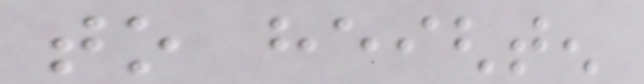to heighten
